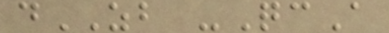dZB -QcA
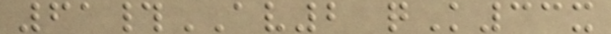61#AV2 qK33x
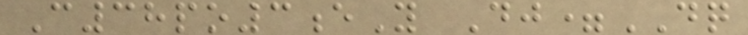C38po3eY Dj=DQ
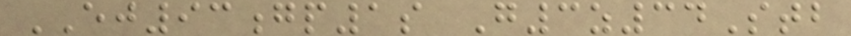EJ93gp1s G3z34Stb
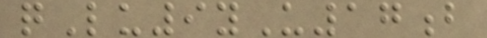qLu9yU17b
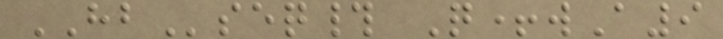HBseq# Q+wA9
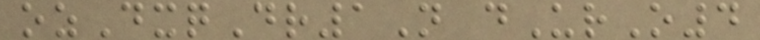ozDxqDr1N dUrO4
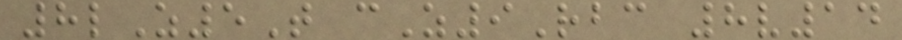8lZ5T cZ9Rbc 8v14
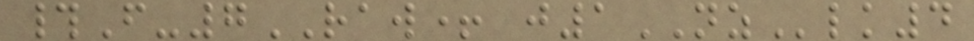#F-7RAW+ j1NZlk4
